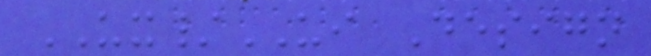UX/UI Design
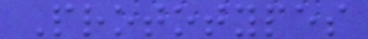Prototypes
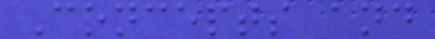Concepts and
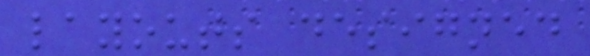layouts designed
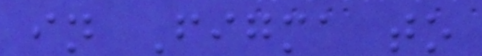in Figma to
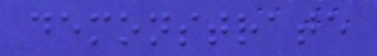demonstrate
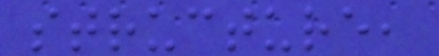structure,
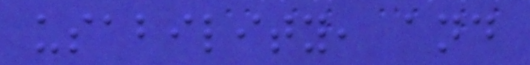usability, and
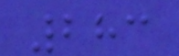283
